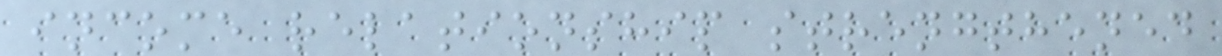income relationship strengthened
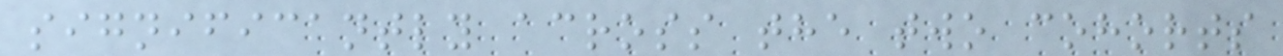significantly across the two cohorts
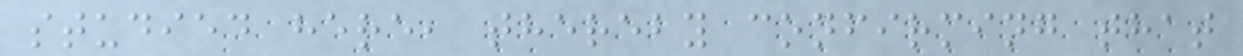studied here, thereby confirming that
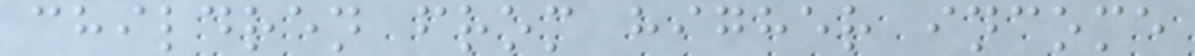children from higher income
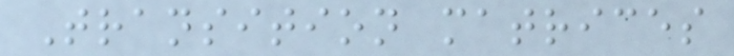Transition matrices
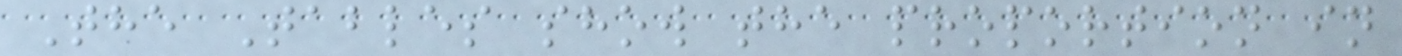The Tables show the proportion in
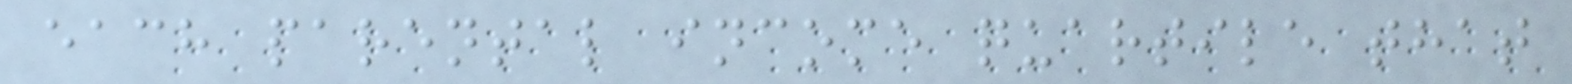each parental income quartile that
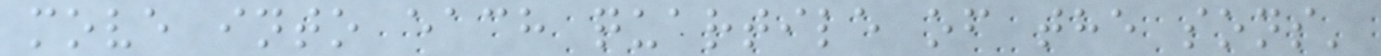move into each quartile of the sons'
